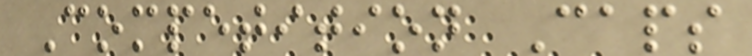Competition Caps
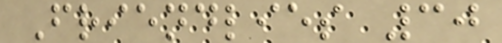Friendlies 30
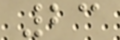23
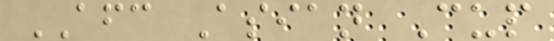AFC Asian Cup
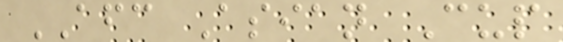AFC Asian Cup
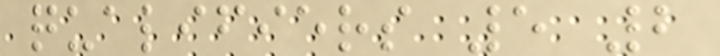qualifiers 5 2
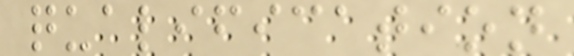qualification
